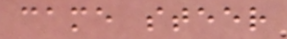came steer
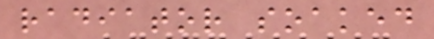radiator soaked
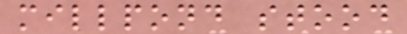millpond stood
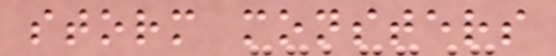storm monsters
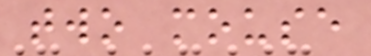two mouse
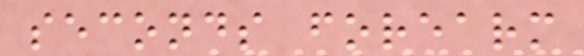seconds forearm
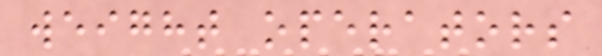weight operators
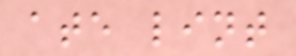ate lint
